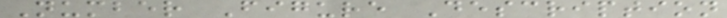Number Figure Description
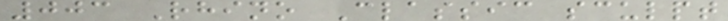003 Rhino Classic sculpt
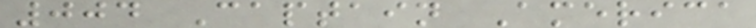004 Captain America
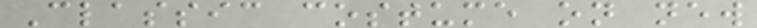Classic costume on new
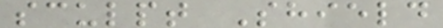sculpt Shield
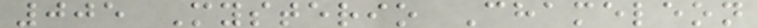005 Mysterio Chameleon
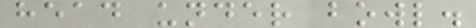head under bowl.
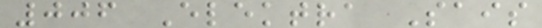006 Elektra Sais
